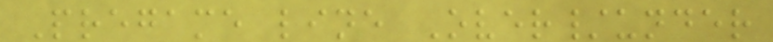Pregame line Over/under
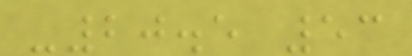-20.5 53
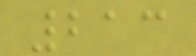213
